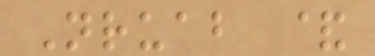Nruab &
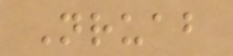Nruab
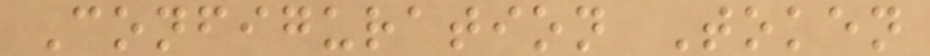Configuration Token
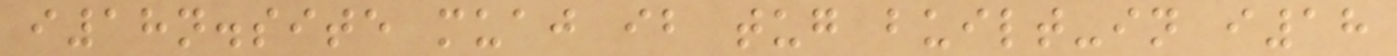i18n.site muaj ib tug built-in i18
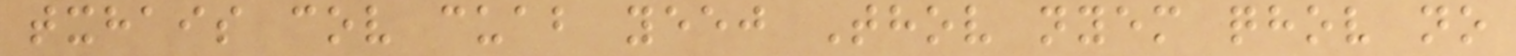txhais cov cuab yeej Thov nyem qhov no
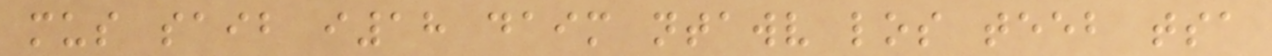mus saib i18 daim ntawv los teeb tsa
